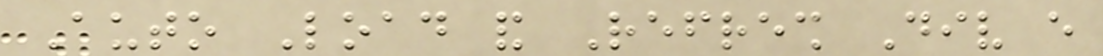Auto Load and Refresh Div every
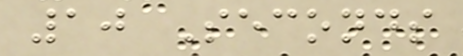10 Seconds
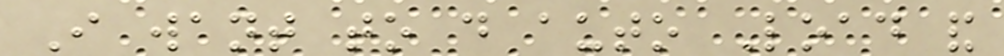I want to do auto Load and
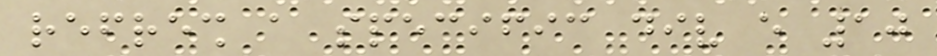refresh a specific div every 10
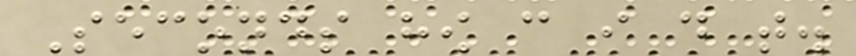Seconds how can i do that.
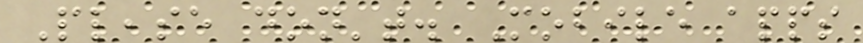Please don't. Mobile apps
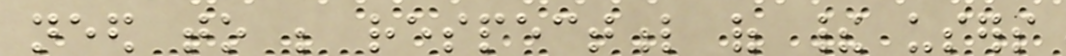need to be respectful of their users
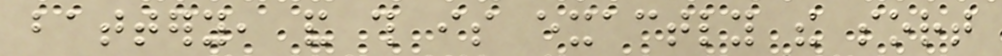battery, and this is exactly the sort
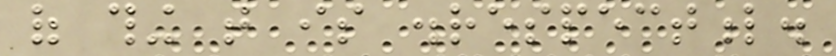of thing that is disrespectful.
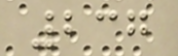237
